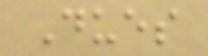Dues
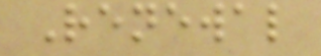Renewal
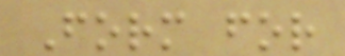Form for
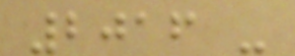2016 -
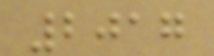2017
